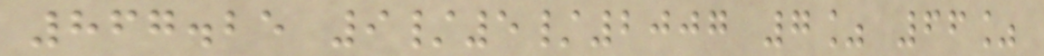867.25 9/5/2007 7% 66%
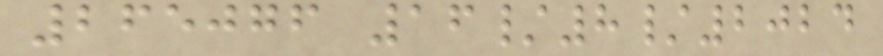265076 16/8/2024
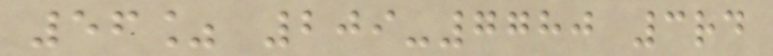56% 209-7780 3rd
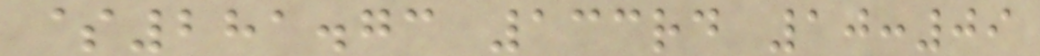$281.73 133rd 10:09
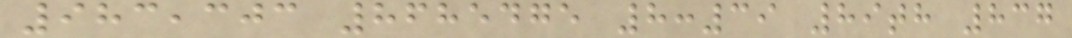983,303 8685475 8:39 89th 837
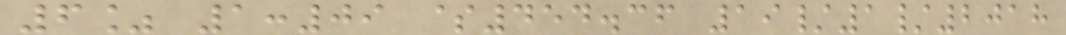6% 1:09 $454.36 19/1/2018
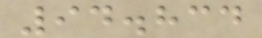94.834
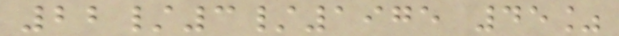22/3/1975 45%
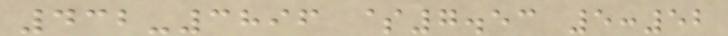432-3896 $7.53 5:52
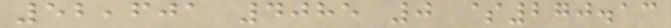52,601 4085 0 $270.13
